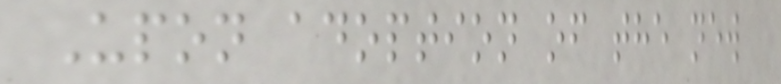Upon adoption of the new
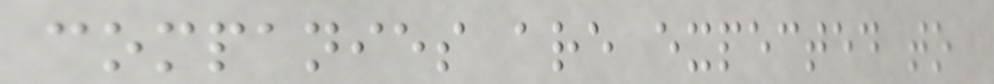companies are expected to
